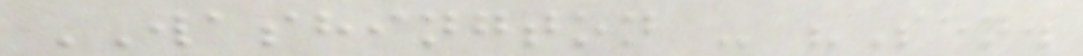WASHINGTON - "Sen.
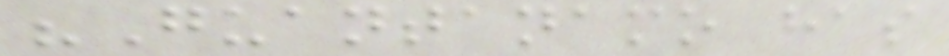"Guantanamo has
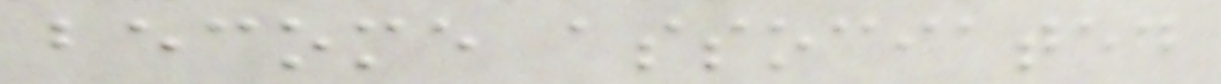become associated
